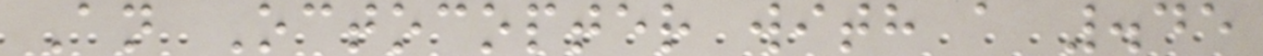An Octocopter with a .45
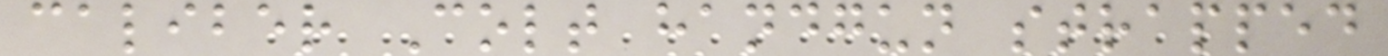caliber Colt handgun strapped
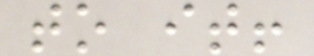to it!
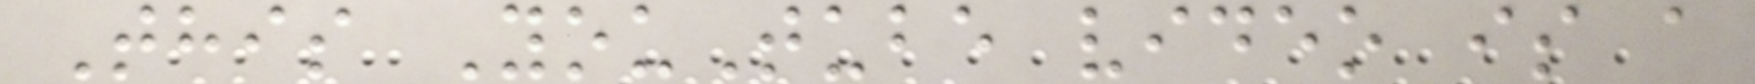This YouTube video is a
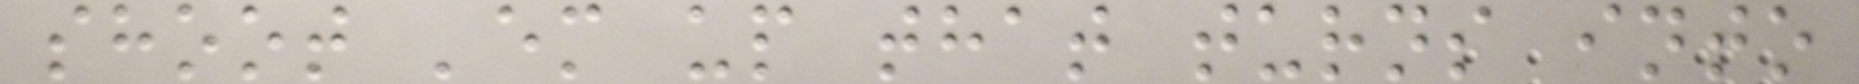shoot 'em up that turns into
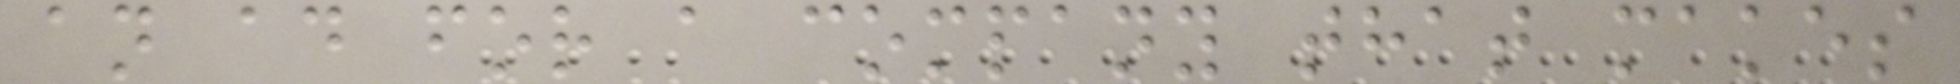an ad for a company that makes
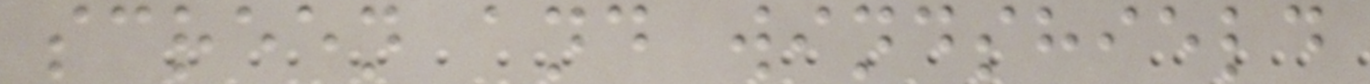screen and windshield
